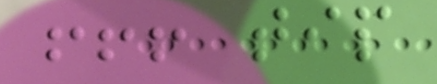!!! tip
